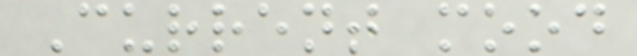Current mood
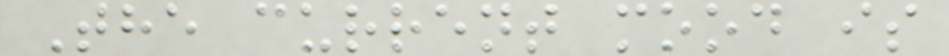The current mood is
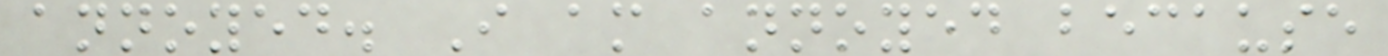annoyed. I am annoyed because
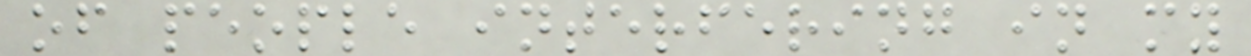of people interfering in my
